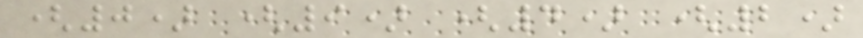(0) (9) (4) (2)
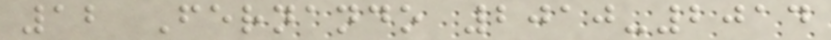12 Fernando 2010-2014
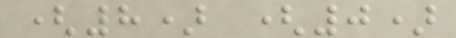(8) (0)
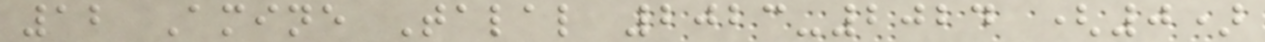12 Amine Talal 2023-2024 (0)
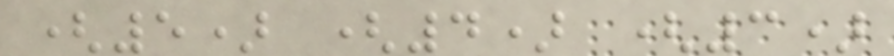(5) (4) (3)
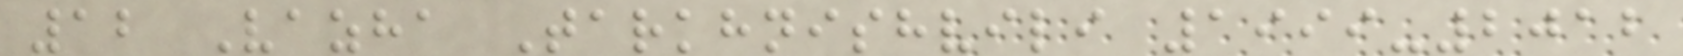12 Vazha Tarkhnishvili 1999-2012
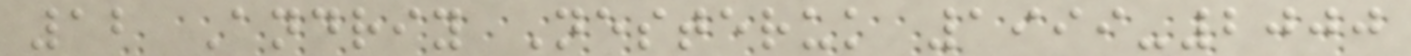12 Andriy Nesteruk 1999-2000
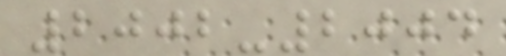2002-2004
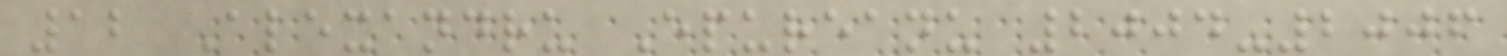12 Alexandru Epureanu 2004-2006
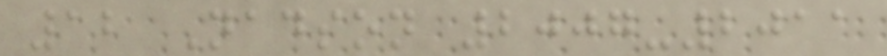12 Nadson 2007-2011
